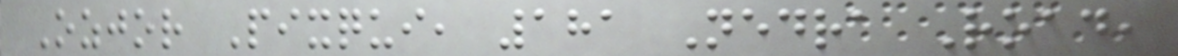Ozjor Pixqui, 181 Nedra Road,
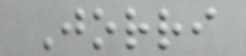Jorri
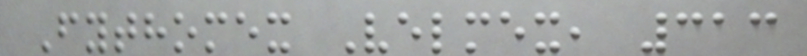Fythomex Velmex, 313
